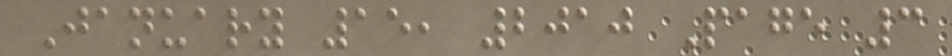January 15, 2010 Page 3
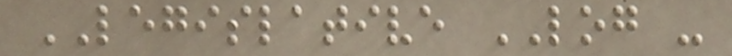LEGISLATIVE LOG -
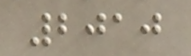2010
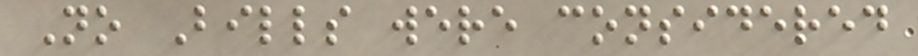No Bills were considered
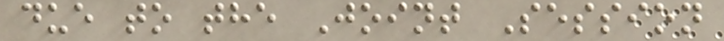due to the Joint Session
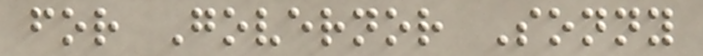for Governor Sonny
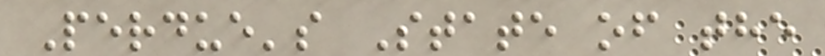Perdue's State of the
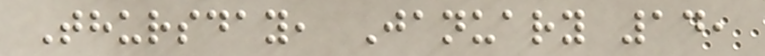Thursday, January 14,
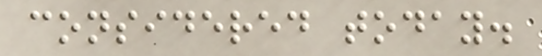considered today.
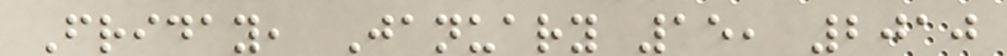Friday, January 15, 2010
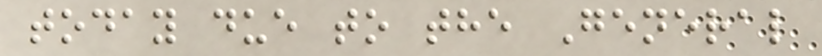today due to the General
